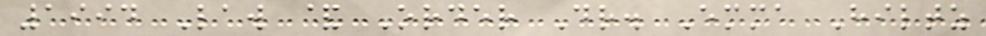1994 Law & Order Dr. Emma Hiltz
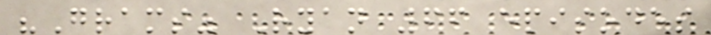"Grams" Ryan 66 episodes
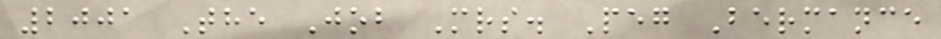2001 The Job Mrs. Peg Bermance
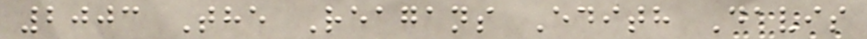2003 The Reagans Edith Davis
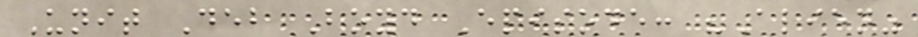Unit Deb Boyd Episode: "Alien"
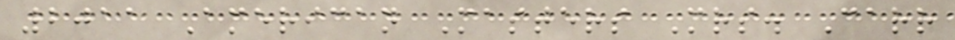2011 American Masters Mrs. Carr
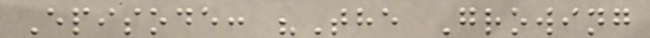Episode: "The Growing
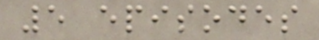5 episodes
